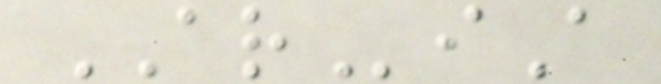ARiA
